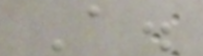A.
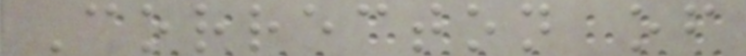Correcton of
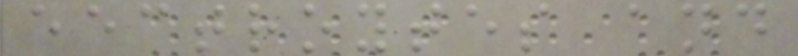eectroytes and
